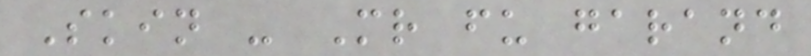Skin - Mr fu garand
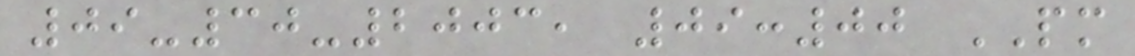09-30-2003, 09:00 PM
